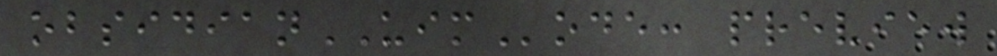obsidianUIMode: preview
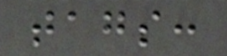tags:
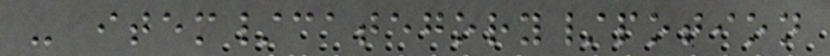- item/category/potion
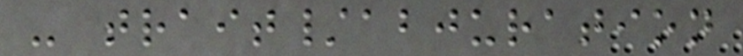- trait/abjuration
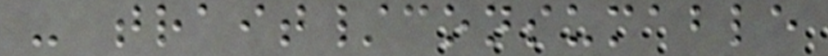- trait/consumable
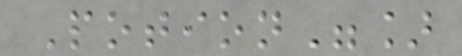Potion"]
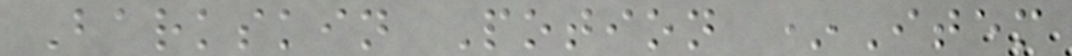Barkskin Potion *Item
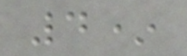4*
